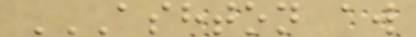ASHTON AW
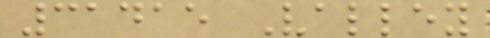31415 Valley
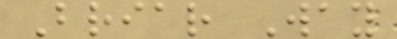Briar Way
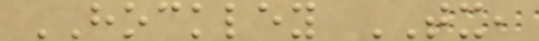HOCKLEY TX,
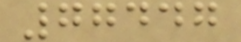77447
